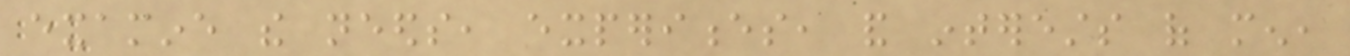examine the needs, experiences, and interests of men,
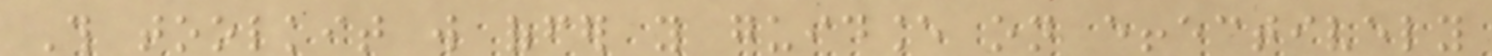This toolkit will offer you guidance on effectively
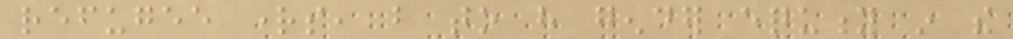refugee rights, but to have gender equity in the
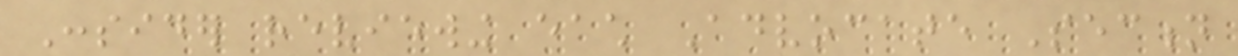Consider reviewing each Advocate Section
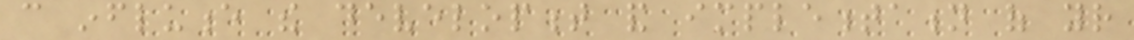can influence the development and implementation of your
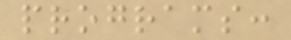programs:
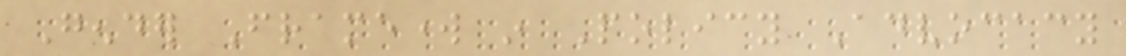Gender Framework in Policy Advocacy
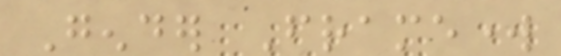Gender Framework
